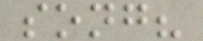song?
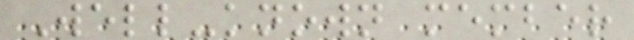Well-known member
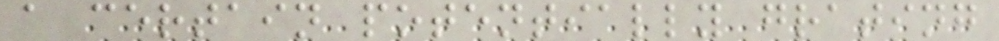a certain potentially grating
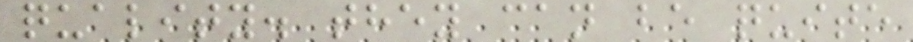quality. they can be quite
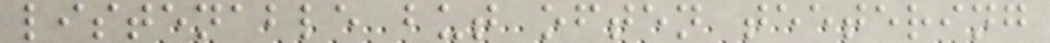listenable but often teetering
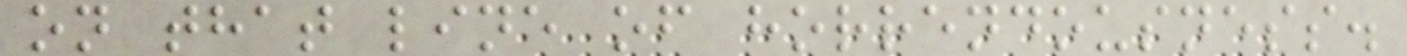on that line of horrendousness.
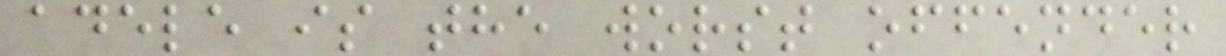adele is the worst offender
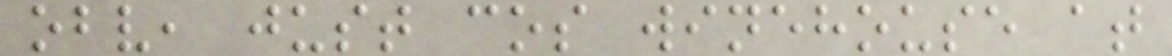obv, just cos winehouse at
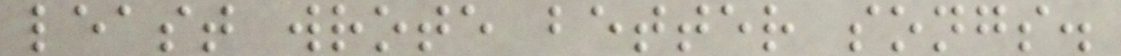least wrote better songs.
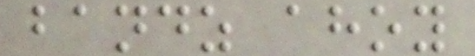bandz ahoy
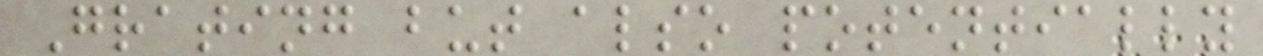Grating but also potentially
